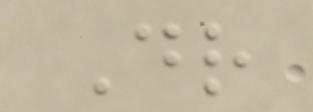Dr
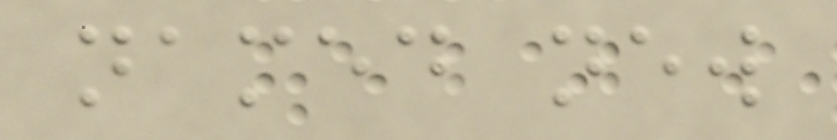named new
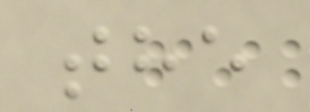the
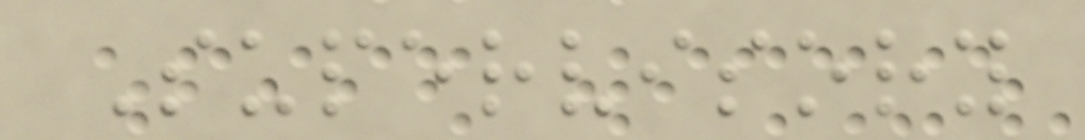Supervisory
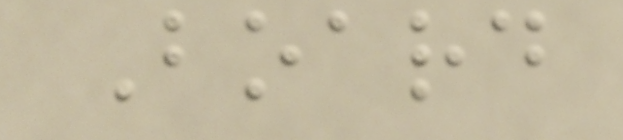Board
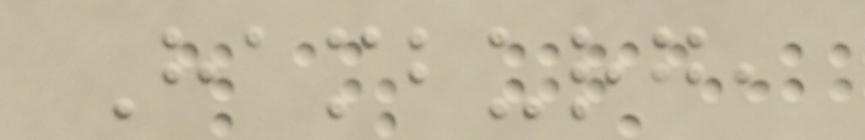Hamburg,
